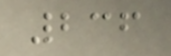236
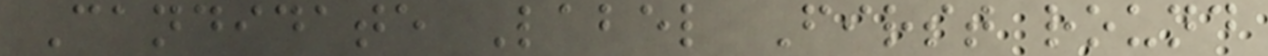Candidate Label First round
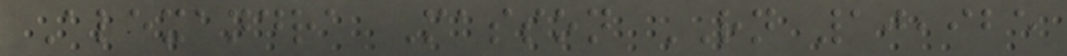Alexandra Masson RN 10,925
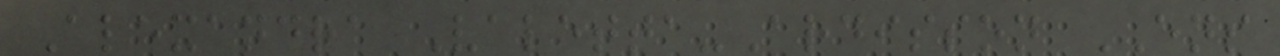Alexandra Valetta-Ardisson ENS
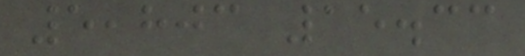5,803 15.33
